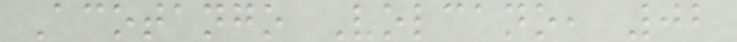Acotango Volcano, 02
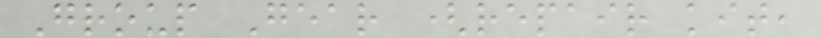Group Gear (repair kit,
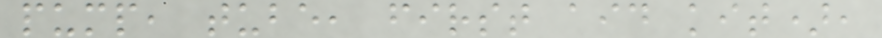pump, tube, first aid kit),
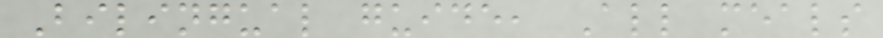Bilingual guide, All meals
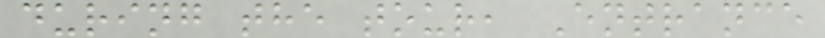during the tour, Entrance
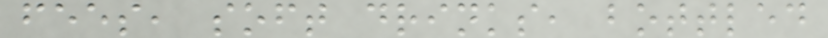fees, soft drinks, bottled
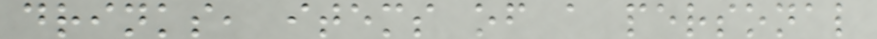drinks, items of a personal
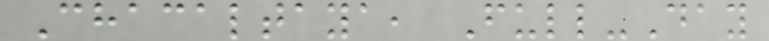Chacaltaya, Full-Day
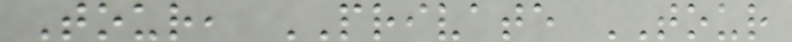Tour, PRIVATE TOUR
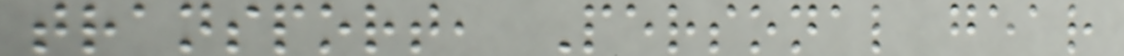transport, Personal gear
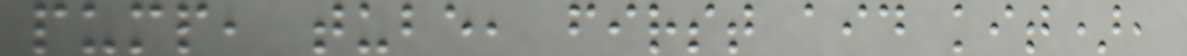pump, tube, first aid kit),
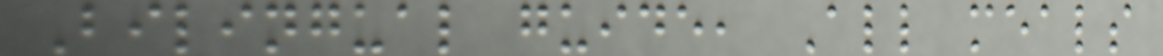Bilingual guide, All meals
